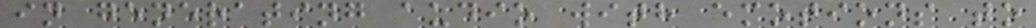in generating audio with emotions to
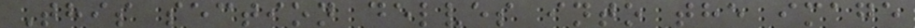This section delves into the image
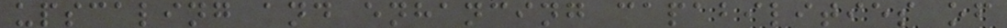upscaling and enhancing capabilities of
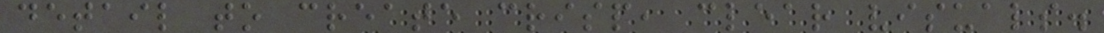detail to create crisp, clear visuals.
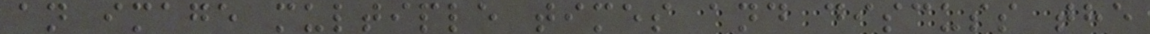an image multiple times and discuss the
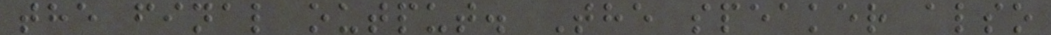the final output. The speaker also
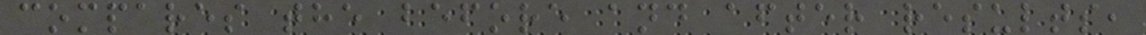compares the before and after results,
